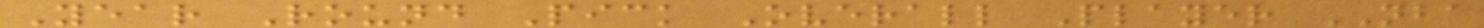Year Round Pick Overall Player NBA
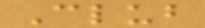Club
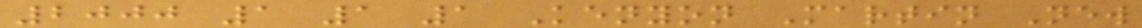2000 1 1 1 Kenyon Martin New
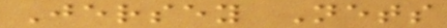Jersey Nets
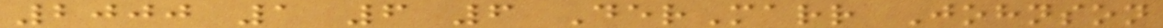2000 1 6 6 DerMarr Johnson
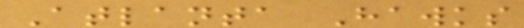Atlanta Hawks
